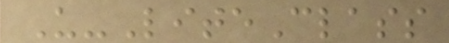U-LiteClass
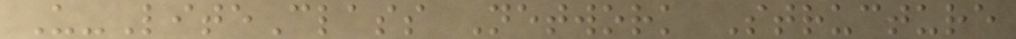U-LiteClass Network Structure
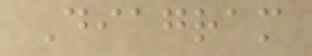Diagram
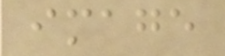image
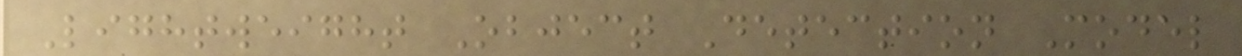Lightweight Object Detection Model
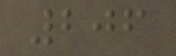206
